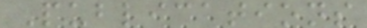Publications
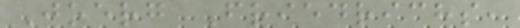Joerg Friedrichs,
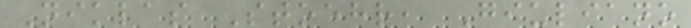Niklas Stoehr, Giuliano
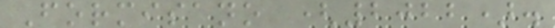Formisano (2022).
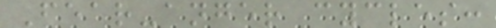Fear-anger cycles:
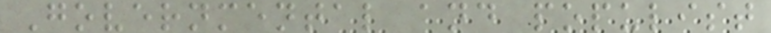Governmental and populist
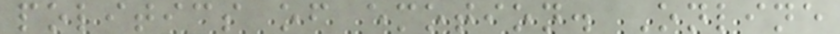politics of emotion. Online
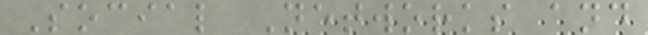Social Networks and
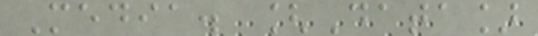Media. [Data]
